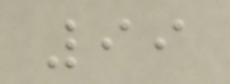99
